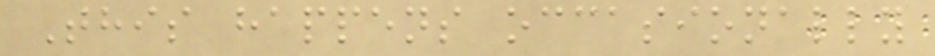This happens occasionally
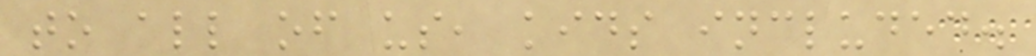to all of us, kids included.
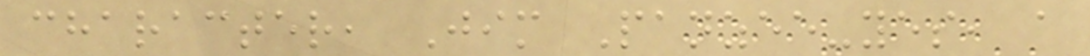character, Jim Panzee-yes, a
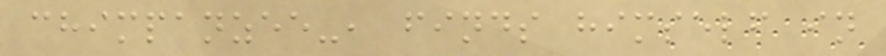chimpanzee-, finds himself in
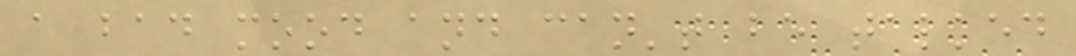a bad mood and can't be talked
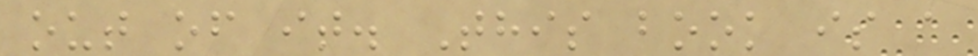out of it. This book is a
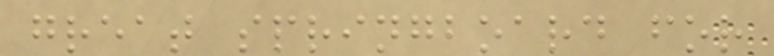great springboard for
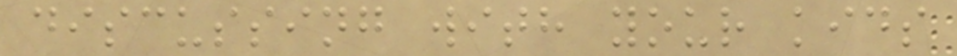discussing with your kids
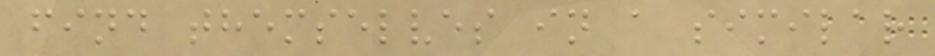find themselves in a similar
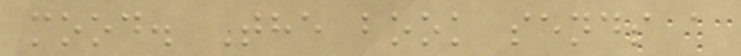mood. The book sends a
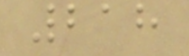218
